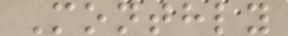Monthly
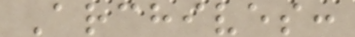Archives:
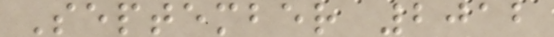September 2012
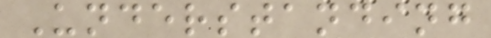Understanding
